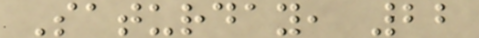Saturday, 22
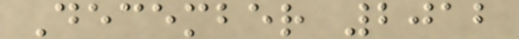December 2012
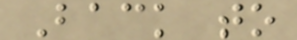Back to
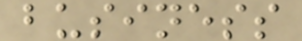business
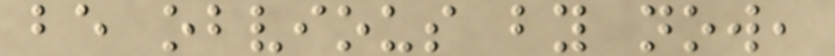be obvious by now,
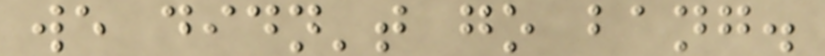we didn't go bang.
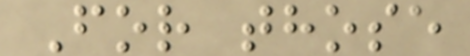For those
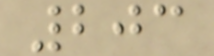203
